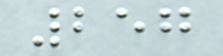257
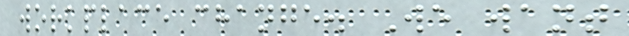workplace change. We want
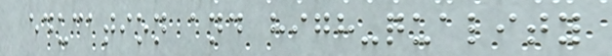education and high-quality
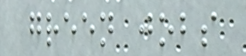green jobs
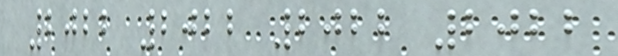2022 2022 2022 2022
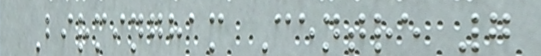Birmingham Centre 7
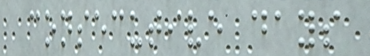consecutive days
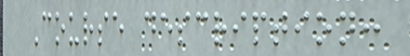Course description:
